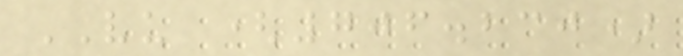VU (706.230)
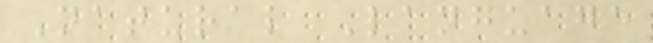Natural Language
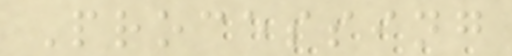Processing
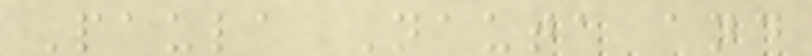Paula Nauta and
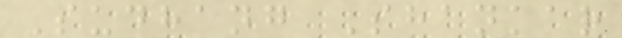Sudhang Shankar
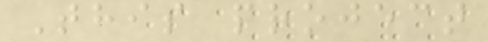This project
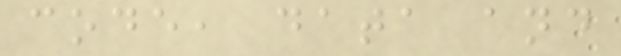code, data and
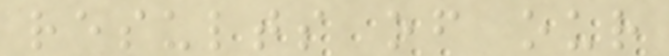results of our
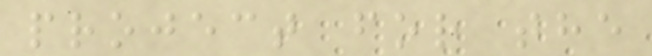project for the
